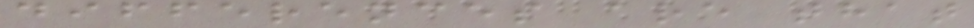differences are that
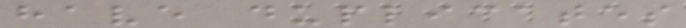have duplicates
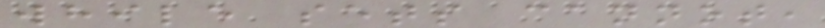while sets cannot,
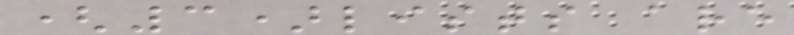(3)lists are
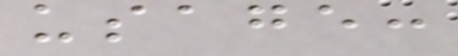usage:
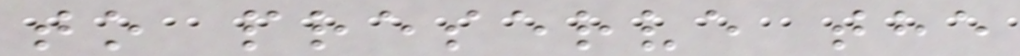to preserve the
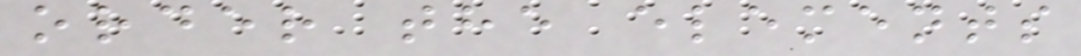order the elements
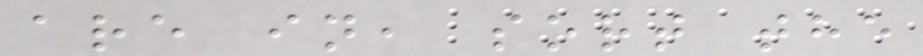are in, sort the
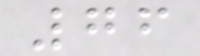76
